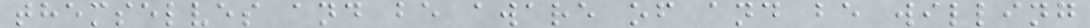themselves and be aware of and be willing
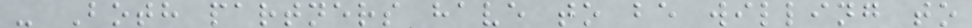- Both partners have to be willing to
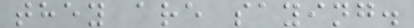they are saying.
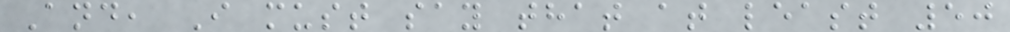And, I must say that at least 50
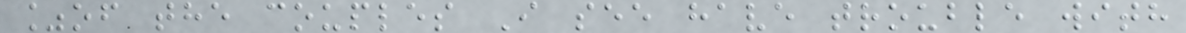%of the couples I see have trouble with
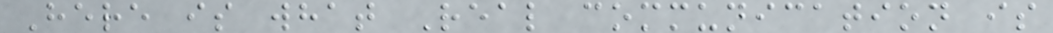Here is what Real communication is
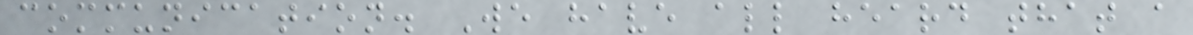communication. We have all heard that a
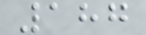187
